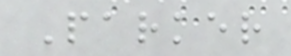Parker
